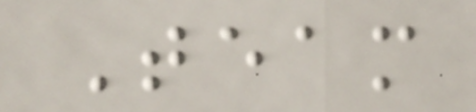Team
